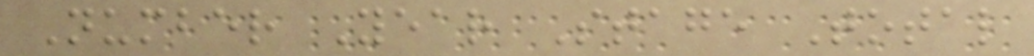Number Year Stage Total
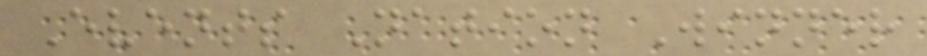Events Nation Winner
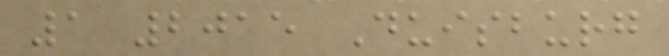1 2015 Duisburg
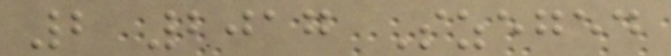2 2017 Szeged
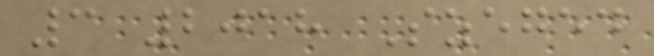3 2018 Szeged
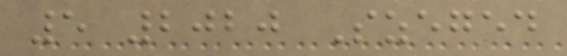5 2020 Szeged
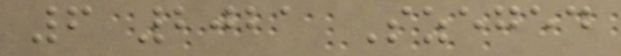6 2021 Szeged
